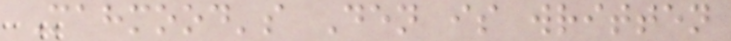Mahmood's Den is written
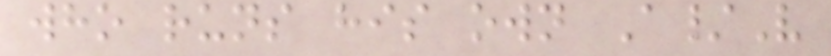who runs his own A/V
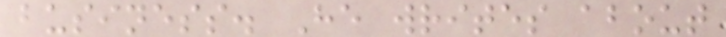business. He writes about
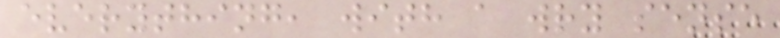everything, with a wry sense
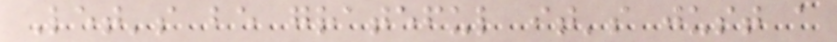Let's be grateful it's just a
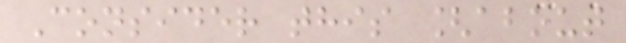Consider this [about
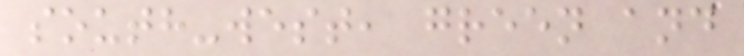south-west, green and
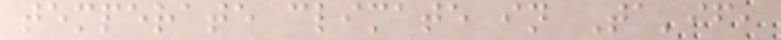temperate climate in Ta'if,
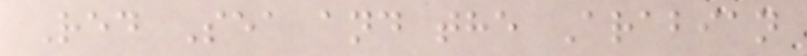Red Sea and the Arabian
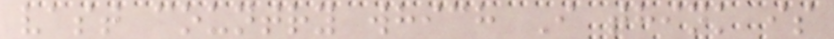vast country which I think is
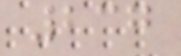237
